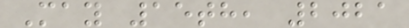May 15th, 2021
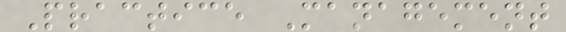Practice Management
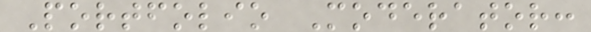Portfolio Moderator:
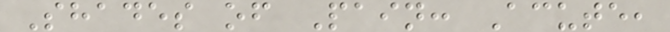Shades of Pain: Acute,
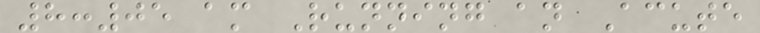8:05 am Running an Acute
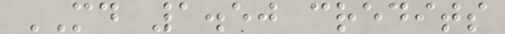MD 1.50 credits
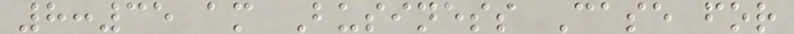8:35 am Business Case for
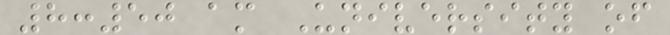8:50 am University of
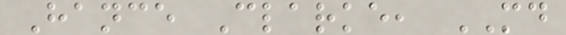Hance Clarke, MD
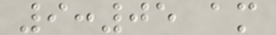9:05 am
